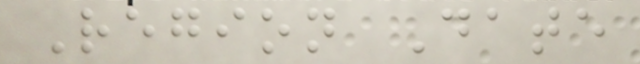Region Date
